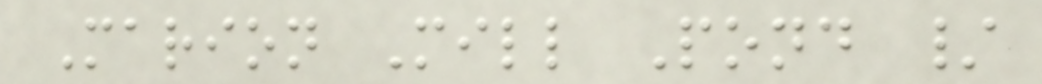Marion Mill Pond /
